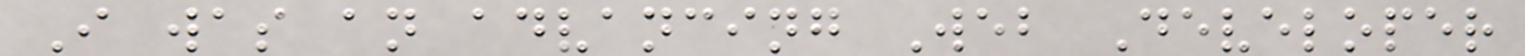I was an advancing Web Developer
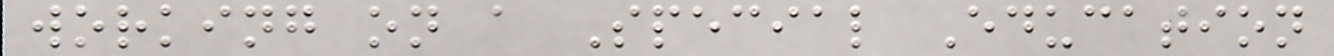working on a Special Education
